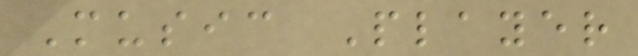Music Player
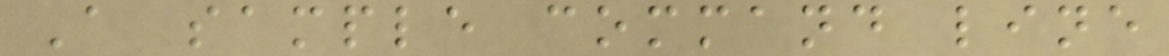A sample command line
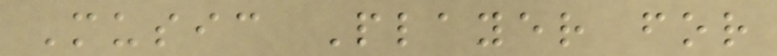Music Player for
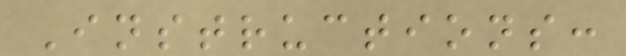Instructions:
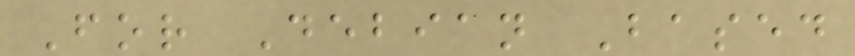For Debian Based
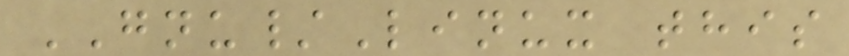GNU/Linux this
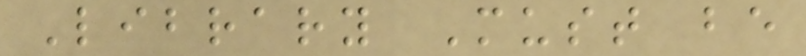Library Must be
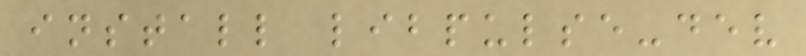install libpulse-dev
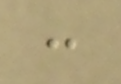:
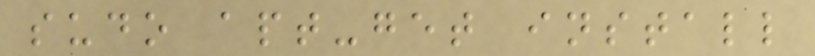sudo apt-get install
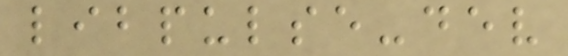libpulse-dev
